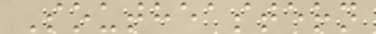Southeastern
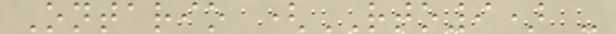Ontario (RTO9) -
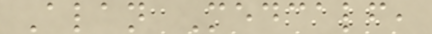Alan Medcalf,
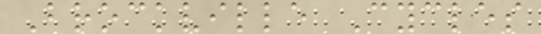Brockville Cycles
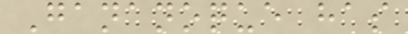Gananoque has
